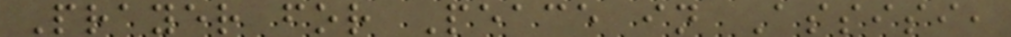Prayer for Peace in Assisi,
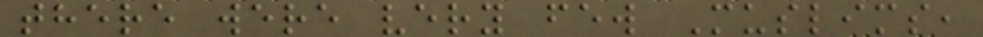there were very few Muslims,
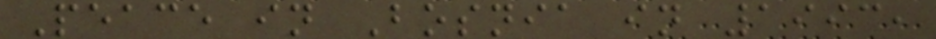Peace in Bosnia in 1993,
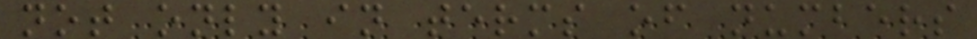not only in terms of numbers
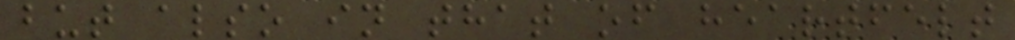but also in that of heartfelt
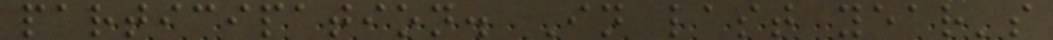participation. In last year's
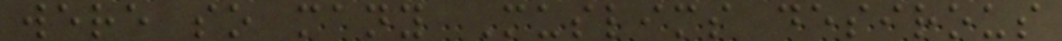were so many Muslims desirous
